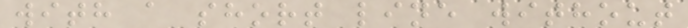with a short line without
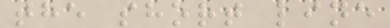the short line
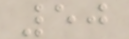50
